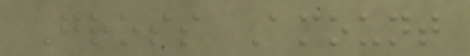Gross Amount
